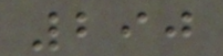290
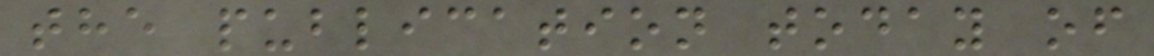the publication today of
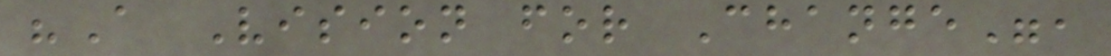"A Vision for Change",
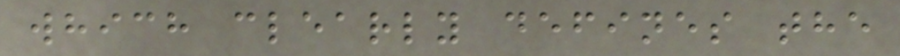which clearly defines the
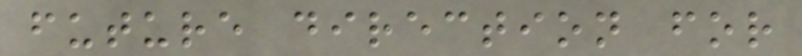future direction for
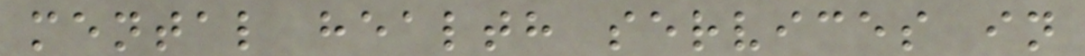mental health services in
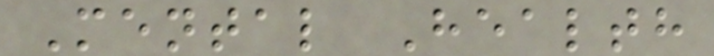Mental Health
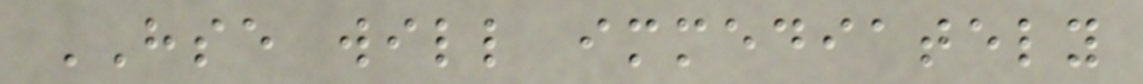HSE will immediately
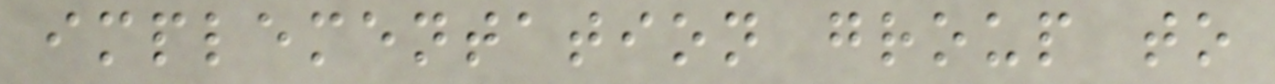implementation group to
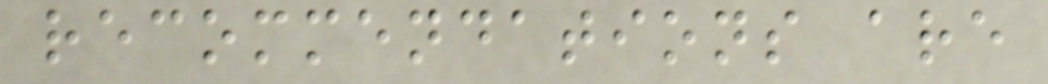recommendations are
